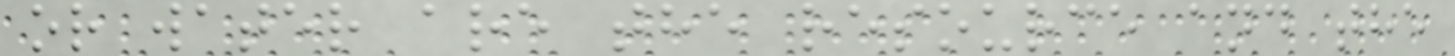or water are the resource and the
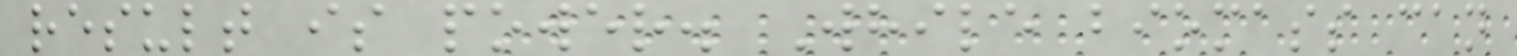result is power. While biomass can
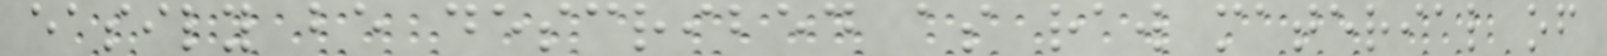easily be described as raw material of
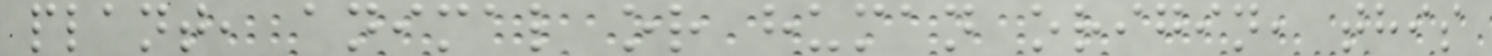plant, animal or human origin, this
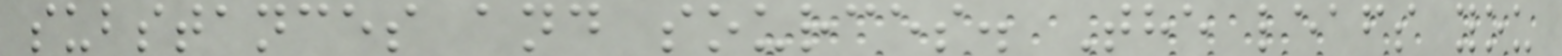substances and sources. The leafs you
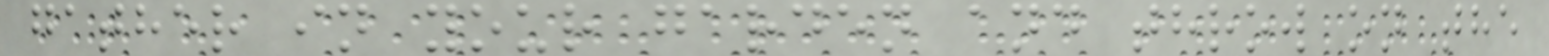gather in your garden and throw on the
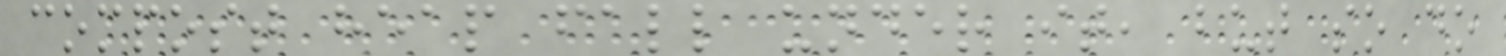compost heap fall under it, but so do
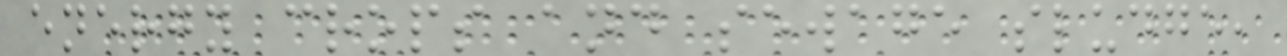energy crops and sewage sludge,
